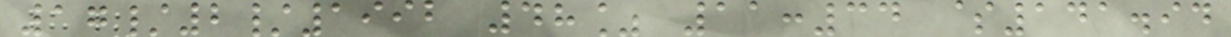17/2/1992 48% 11:34 $141.94
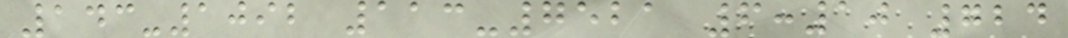143-1092 113-7521 6:10 724
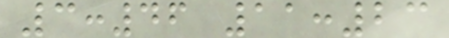3:46 11:23
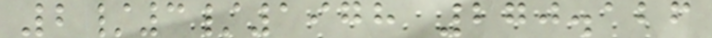2/3/1978 270.126
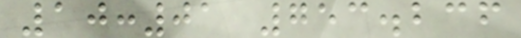10:01 753.236
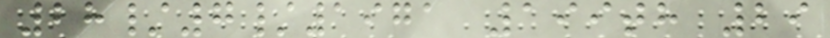28/7/1971 199th 29
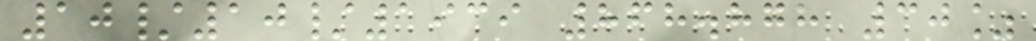10/10/1939 868.878 30%
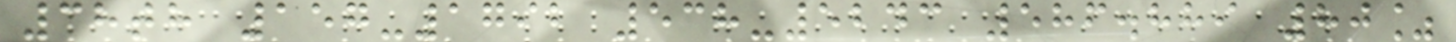38th 157-1792 538-5243 586.889 80%
